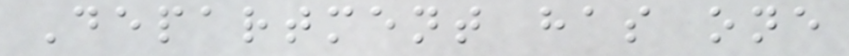Department has one
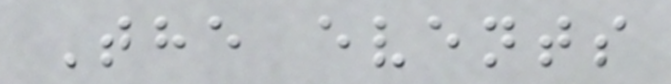The events
